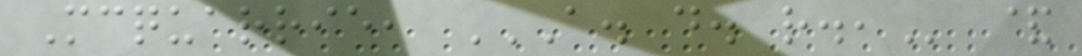Mcquarrie, A. D. R., &
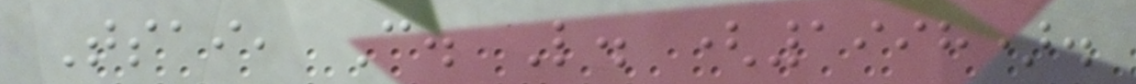Tsai, C. L. (1998).
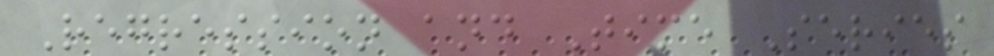Regression and Time Series
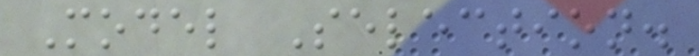Model Selection.
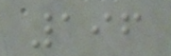196
